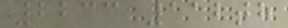2233 112th
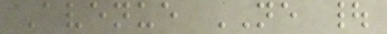Avenue NE |
